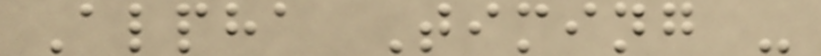Alpha Timing -
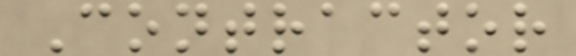Contractor
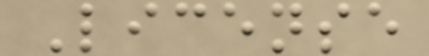License
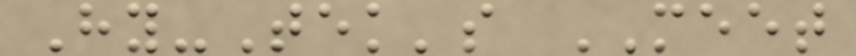Hy-Tek's MEET
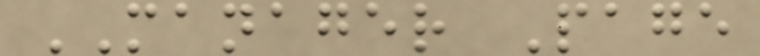MANAGER Page
